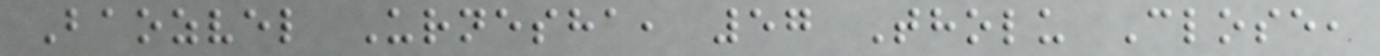Baozvel Urnesha, 57 Tholu Close,
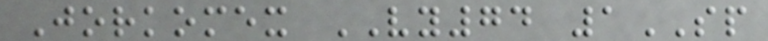Jorkomex VY74 1SP
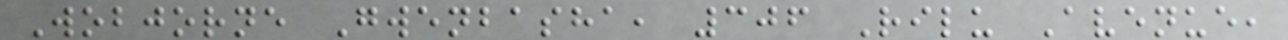Wobjorne Gwenbasha, 306 Rilu Avenue,
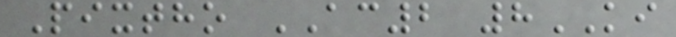Pixtho AC2 8KI
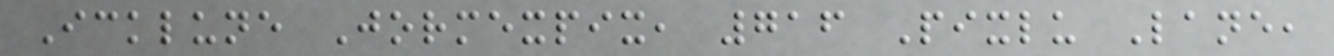Icklune Jormexpix, 716 Pixlu Lane,
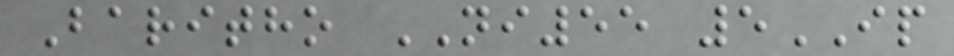Baritho NI55 5IP
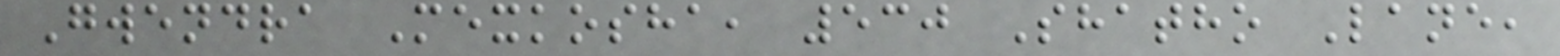Gwendra Mexkosha, 530 Shatho Lane,
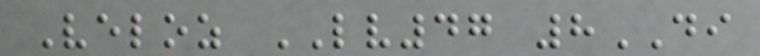Veloz LV47 8DI
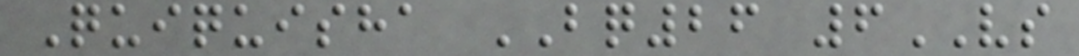Quiquisha BQ26 6VS
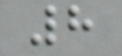8
